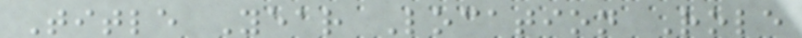Title Year Location Role
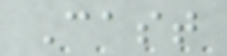Cast
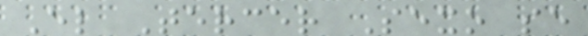El Tercer Sexo se
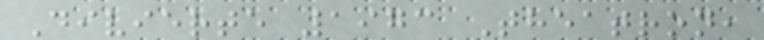Divierte 1973 Theatron,
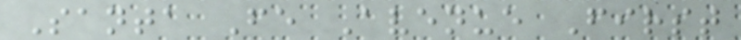Santa Fe Avenue First
